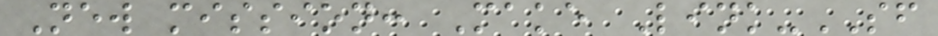New mission: Make Link-SF
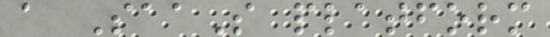a SaaS platform
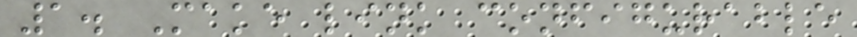1. Make link configurable
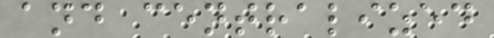and centralized
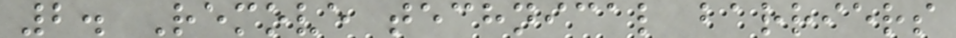2. Remove technical barriers
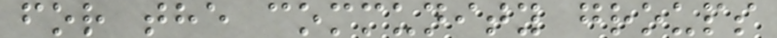for the community groups
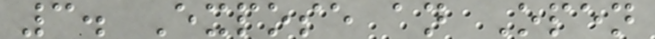3. Expose an Open
